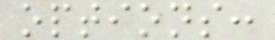options:
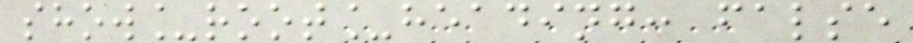show_root_heading: false
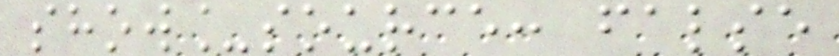show_source: false
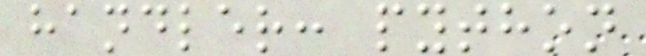handler: python
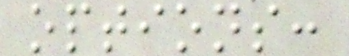options:
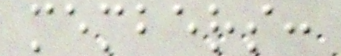members:
